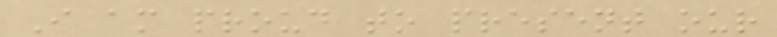I am proud to present our
